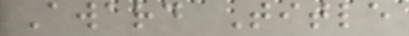Award Title
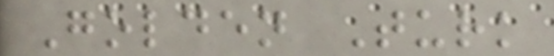Golden Turk
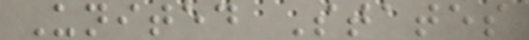United States
